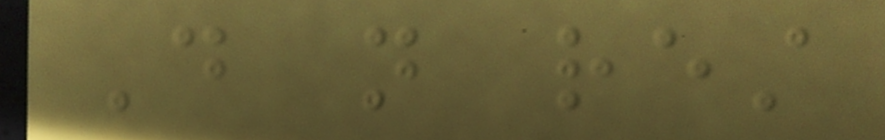Do not rest
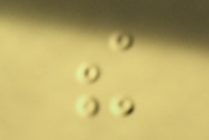the
